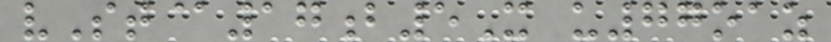vSt@17b5X u77oaz
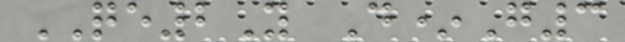QE2Y D*G3
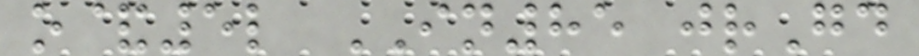o&5l IN85 jrGd
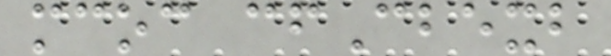mcoc cfCbexb
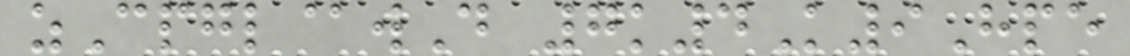zCpgl@wD 7k4K9Hpe
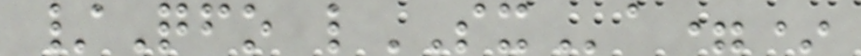/Qfo lSXa=*
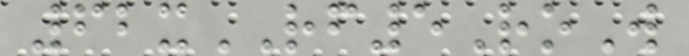62xRF5RoW
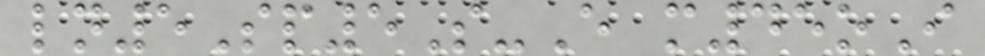ln5Sp5S-E m45oI
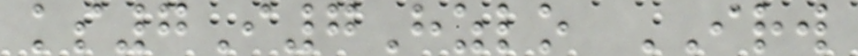ks7I7Hzlo IRW
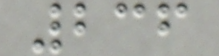236
